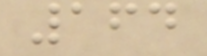164
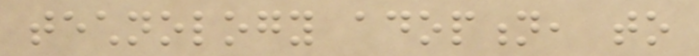technology adoption, to
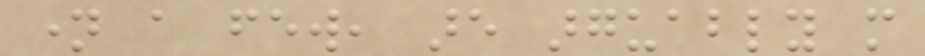name a few, are arguably more
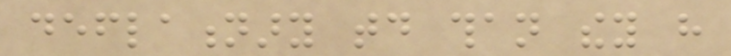deflationary today than they have
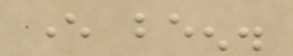ever been.
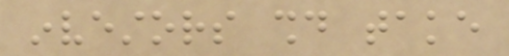investors should take
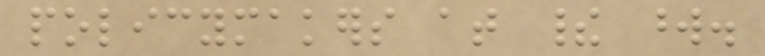policymakers at their word.
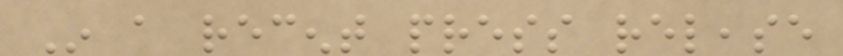In a recent press release
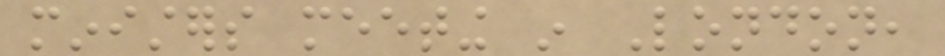ministers meeting in London,
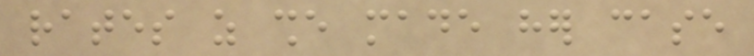rates as she made her case
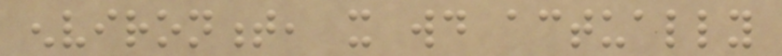environment, it would actually
